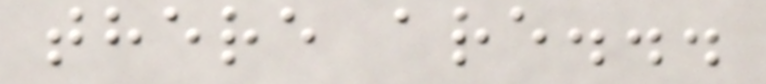there are...
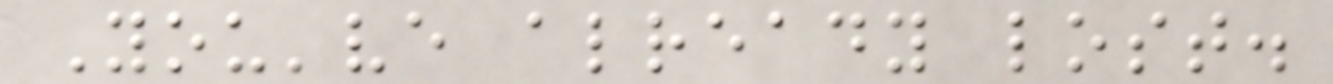You've already lost.
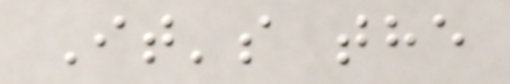It's the
